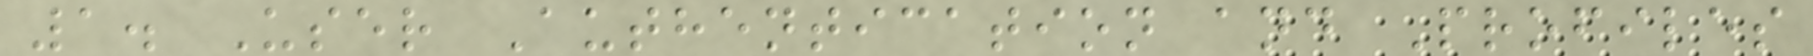1. User Authentication and Profiles
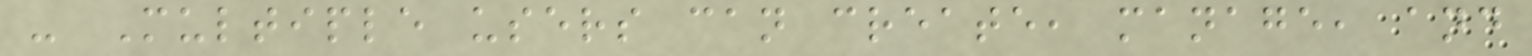- Multiple users can create, manage, and
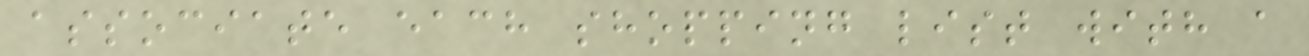associate each shopping list with a
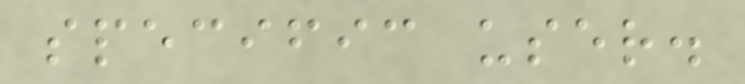specific user.
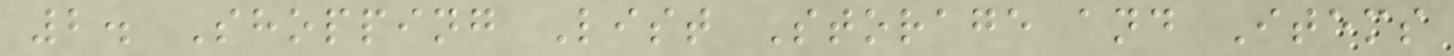2. Shopping List Storage and Items
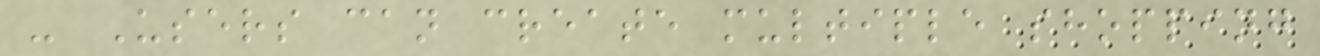- Users can create multiple shopping
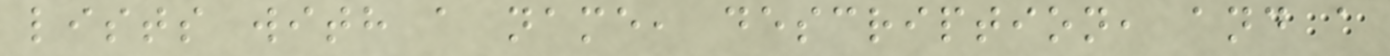lists with a name, description, and a
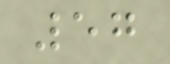57
